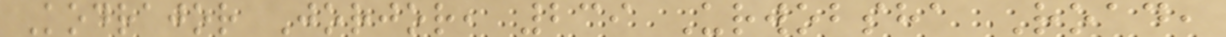Kodrajor Jorjor, 239 Urwobsha Road,
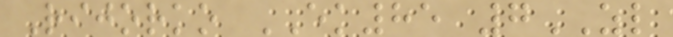Rijorko EK85 7ZL
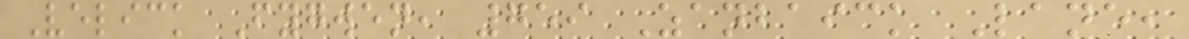Velick Fygwen, 759 Zanbaick Lane,
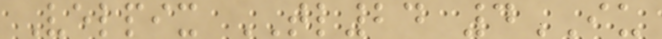Velpix TL24 4IU
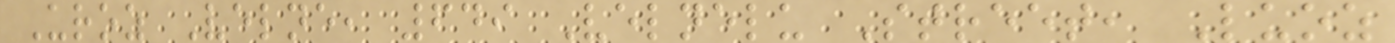Uroz Velne, 649 Velnelu Street, Luoz
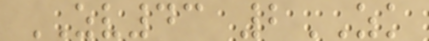ZV43 2ZK
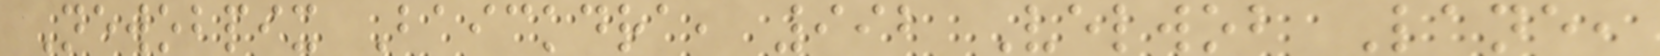Newobpix Baickdra, 992 Velwob Lane,
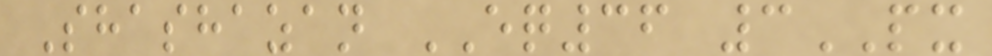Shashazan EQ36 3PX
